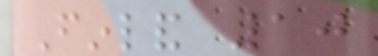Finland 10
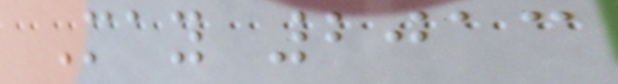May 2013
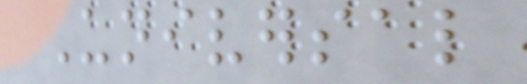Universal
